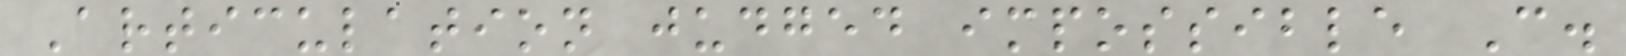Articulation judged impossible C.
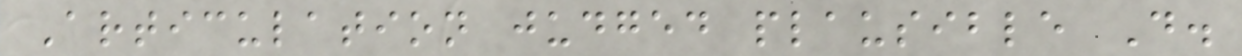Articulation judged plausible D.
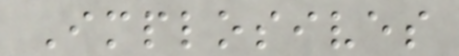Implosives
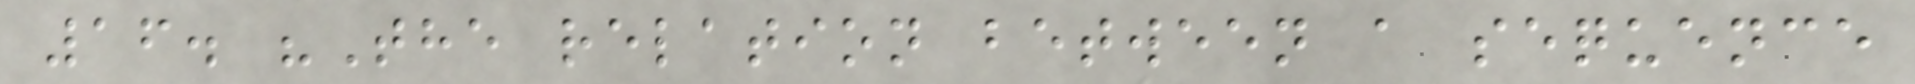16. "The relation between a sequence
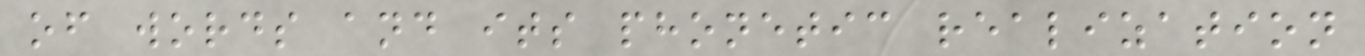of words and its phonetic realization
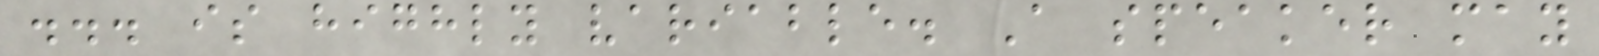... is highly variable. A speaker may
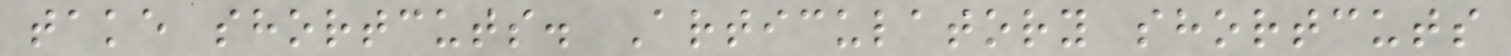take shortcuts. Articulatory shortcuts
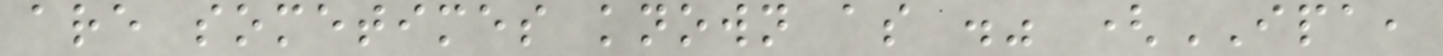are sometimes known as ." (IPA,
